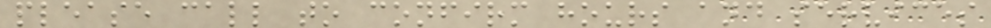please call to confirm hours and services
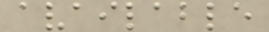available
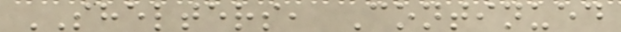SHELTERS, Continued
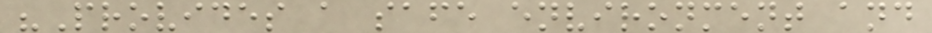"Provides a safe environment and
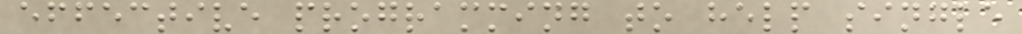effective programming to help single
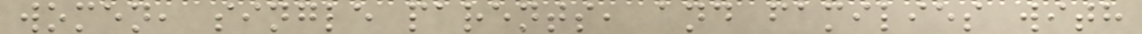women, single parents, and families with
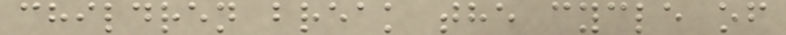children break the cycle of
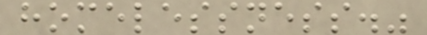homelessness."
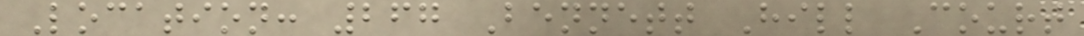Location: 267 Bennett Hill Court
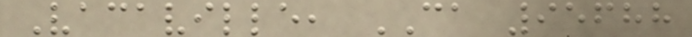Vacaville, CA 95688
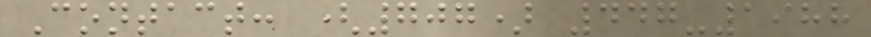Contact: (707) 447-1988
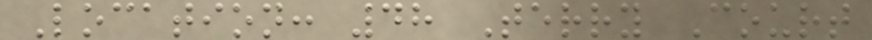Location: 48 Terry Court
